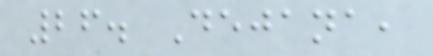26. Dejana,
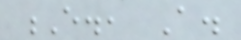E., A.
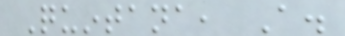Quintana, A.
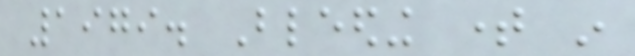1979. Bleeding time in
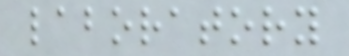laboratory
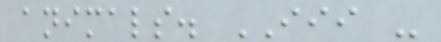animals. III -
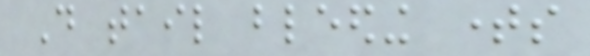Do tail bleeding times
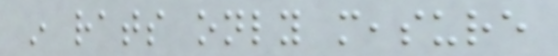in rats only measure
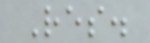Res.
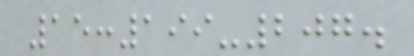15:199-207.
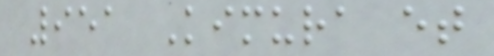951 Kimura et
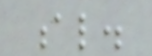al.
